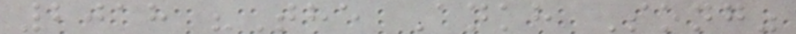2018 "The Ankh Song"
